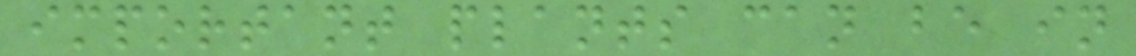important plants can be in
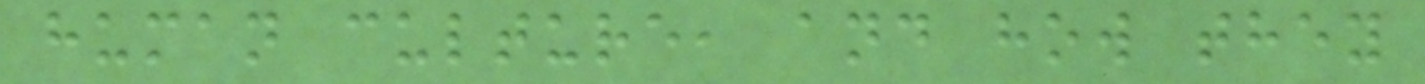human culture, and how they
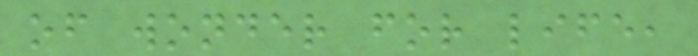of wonder for life,
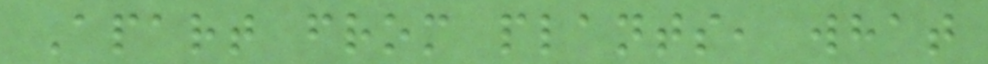Apart from plants, what
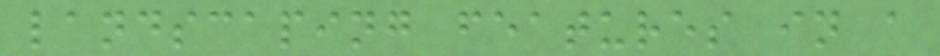landscaping features in a
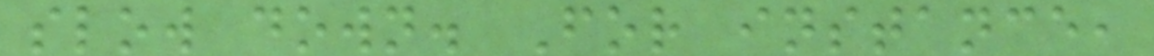slow down. For instance,
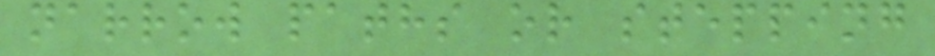narrow paths or stepping
